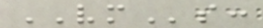VMs:
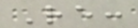Re:
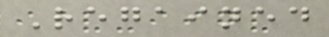Regained
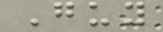Guy
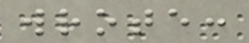wrote:
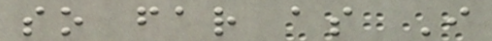so far as I
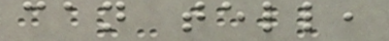can tell,
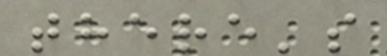there's
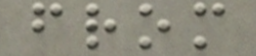from
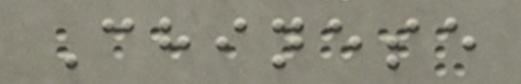Chinese
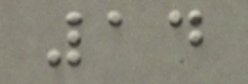14
